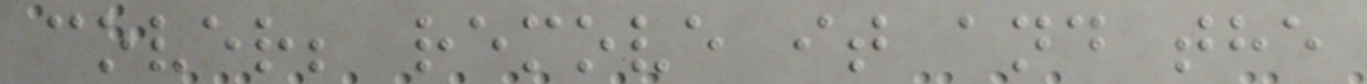cover; remove it and the
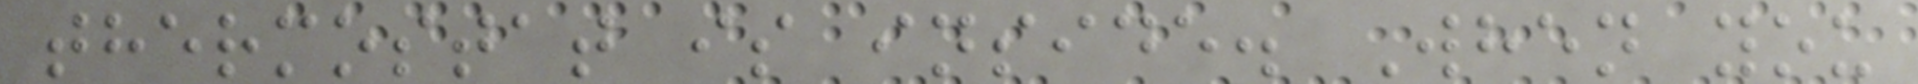thermostat is inside. When you
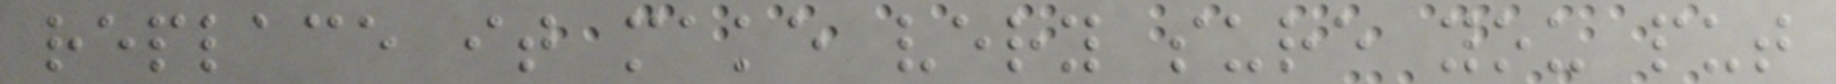replace it make very sure you put
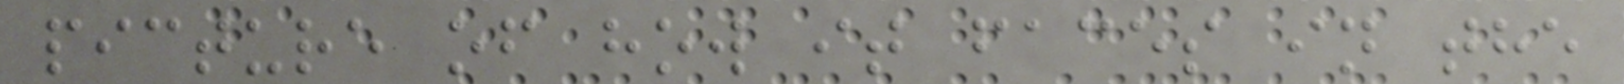picture of how it faces in the
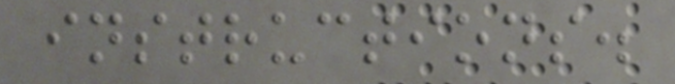instructions.
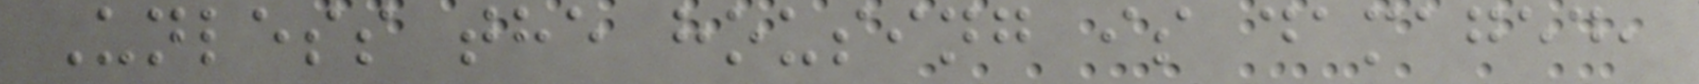Unless the housing is damaged,
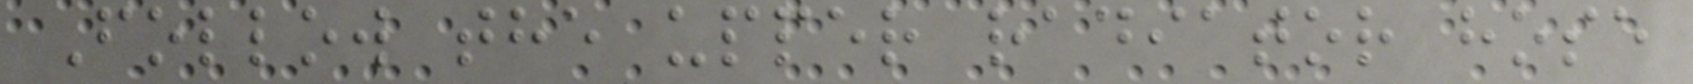Follow the upper radiator hose
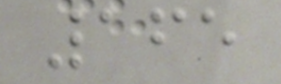165
